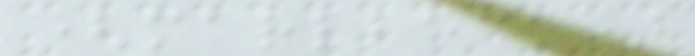(marlbeck)
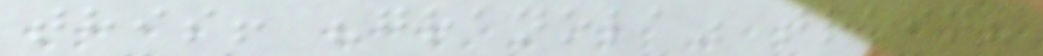this! "granola" train?
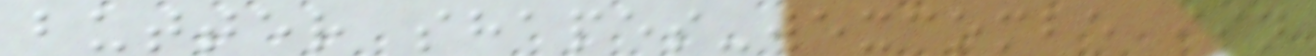butter shapes-wexcombe isn
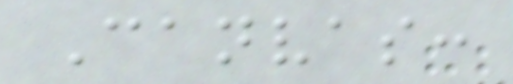Canvas:
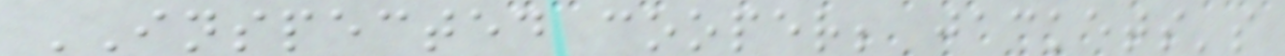INSPECTED cooper; jackets's
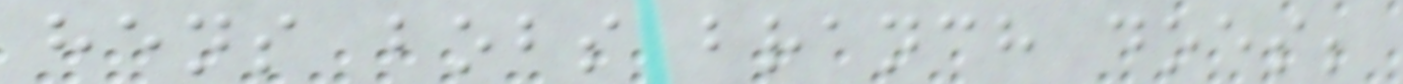hens bobs branch does;
